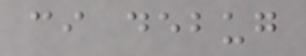ci debug
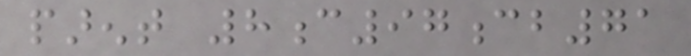parent 8c97cb71
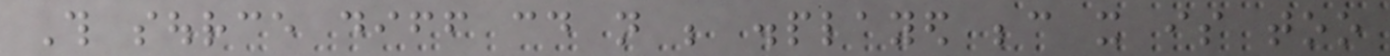This source diff could not be displayed because it is too
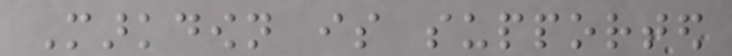Markdown is supported
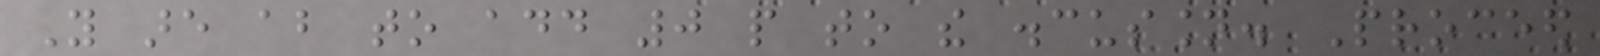You are about to add 0 people to the discussion. Proceed
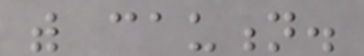with caution.
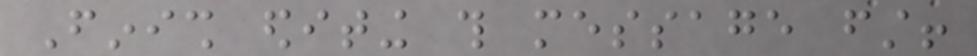Finish editing this message first!
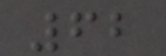62
